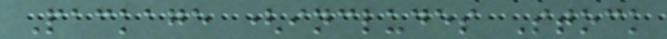Package (includes Stock
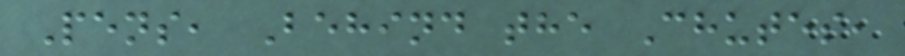Pens, Behind the Chutes,
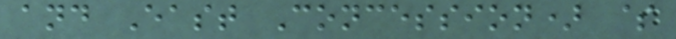and East Concession) $
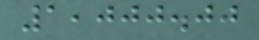1,000.00
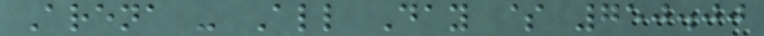Arena - All Day $ 750.00
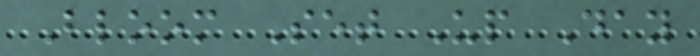Bloom Set Up Day
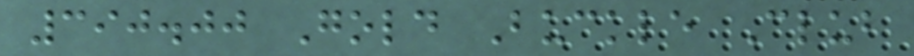390.00 Gold Buckle Club
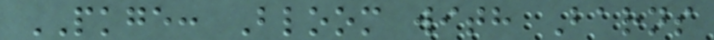PKGE: Bloom with Barns
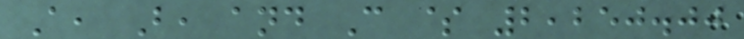A, B, and C $ 2,250.00
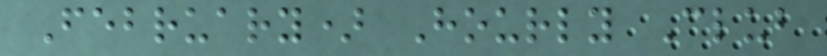February) Hourly Club
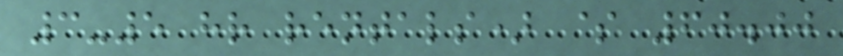3-5 hr rentals) $ 60.00
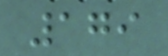179
